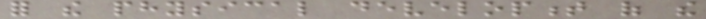for the physical development of the
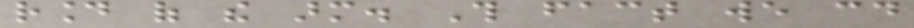round of the arm. This fact we could
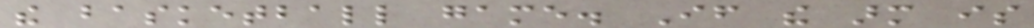the basketball game. If the arm is
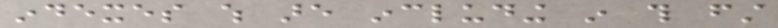indexes which are including in this first
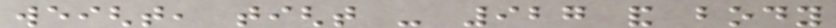weight, tight - 927 and body
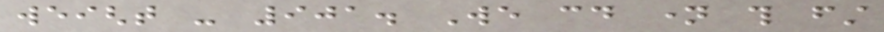weight - 901. We could name this first
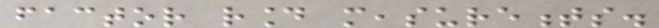factor round measurements.
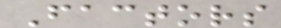Factors
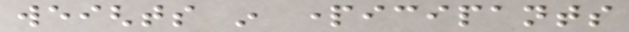weights in participants
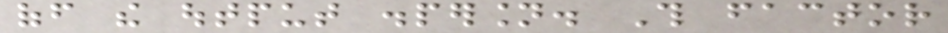off the output dispersion. This factor
